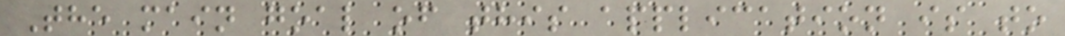The main goal of this application is to
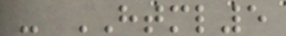- HTML5
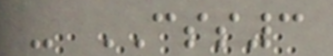- CSS3
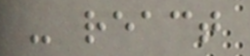- react
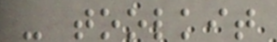- toolkit
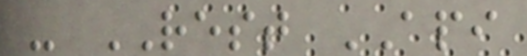- REST API
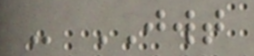- JWT
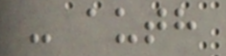- auth
